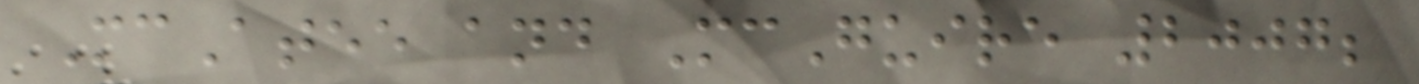McAtee and McGuire 2007;
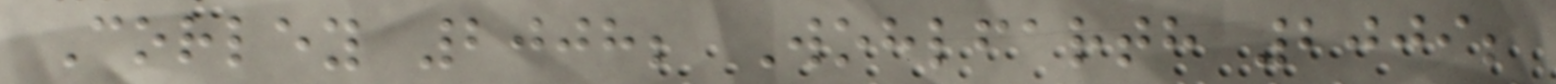Corley 2008; Wohlfarth 2009;
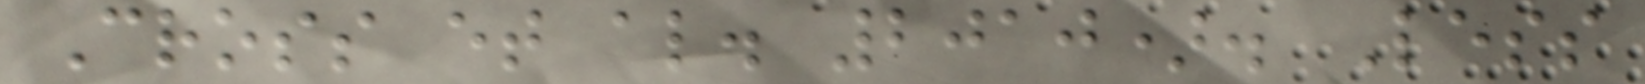Cross et al. 2010). Less
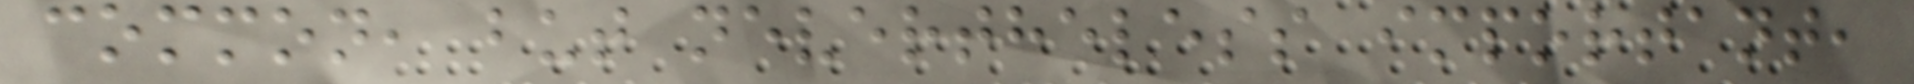common, but nevertheless important,
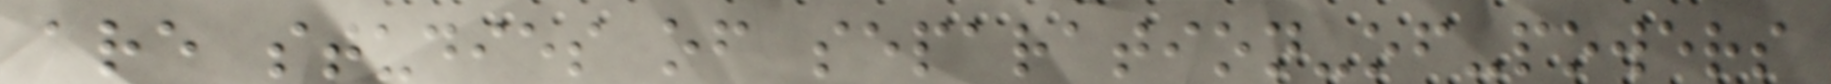are studies of separation-of-powers
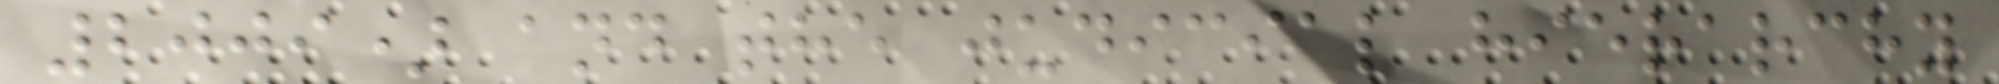2009) and the judicial hierarchy
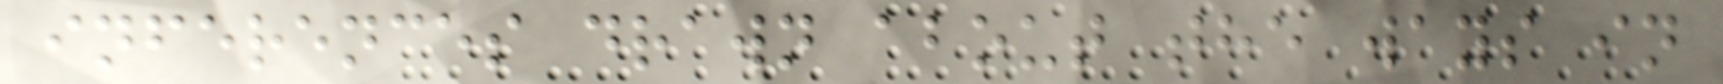inferences drawn about the ways in
